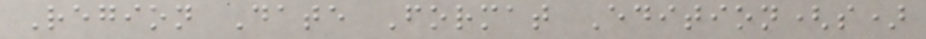Region Date Format Edition(s)
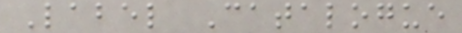Label Catalogue
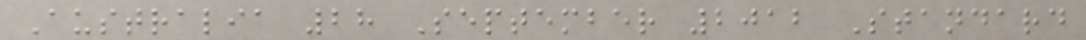Australia 28 September 2012 Standard
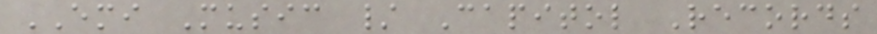EMI Music / Capitol Records
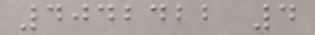4042422 4
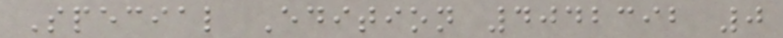Special Edition 4042392 0
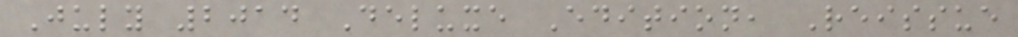July 2014 Deluxe Edition, Reissue
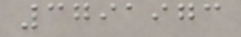3791973
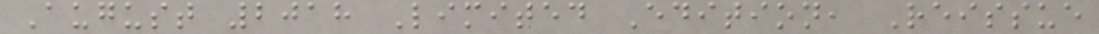August 2018 Limited Edition, Reissue
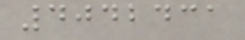4042431
